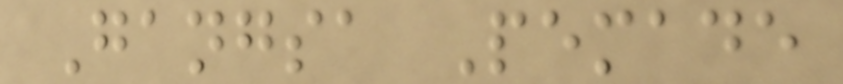Gangsa Pemade
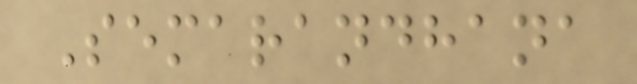Semarandhana
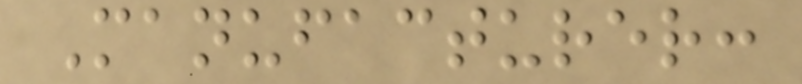Manufacturer:
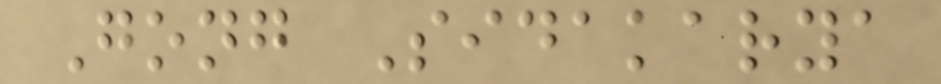Gong Sidakarya
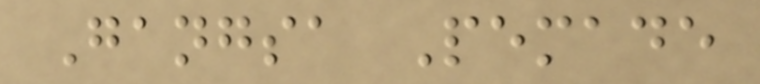Gangsa Pemade
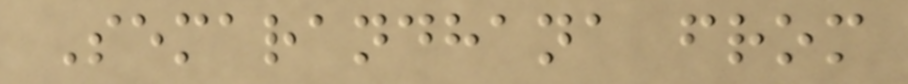Semarandhana from
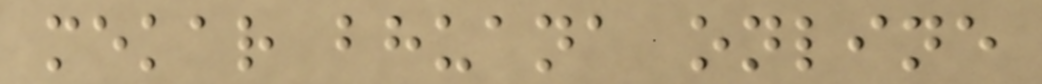mekar bhuana online
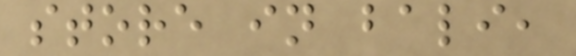store in bali,
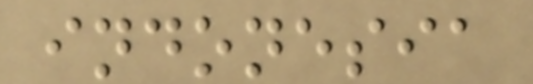indonesia
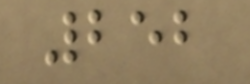252
